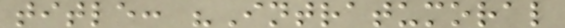title: "Intratumoral
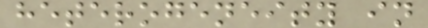heterogeneity in
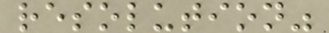resolution"
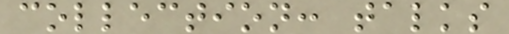collection: talks
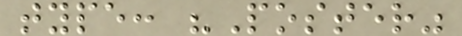type: "Poster"
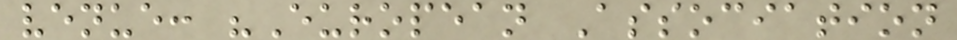venue: "European Association
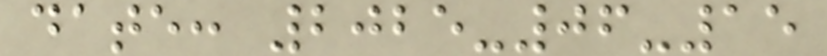date: 2025-06-15
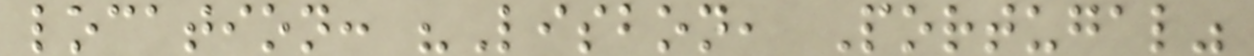location: "Lisbon, Portugal"
